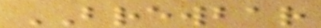BREWBAR
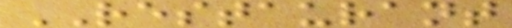RESTAURANT
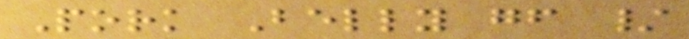Pork Belly gf /
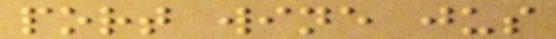port wine jus
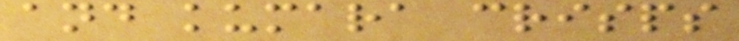and kumara crisps
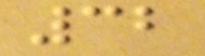32
